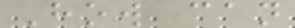How can
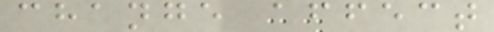change affect
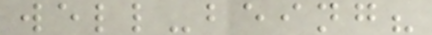well-being?
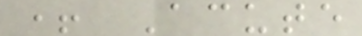+ Acute
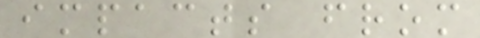impacts from
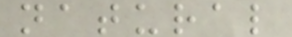natural
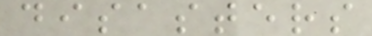disasters
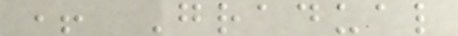+ Gradual
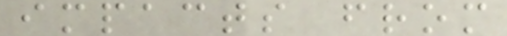impacts from
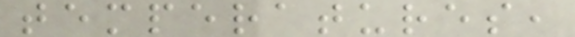temperatures,
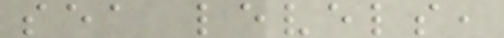sea levels,
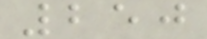250
